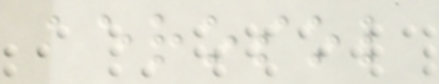aerosol
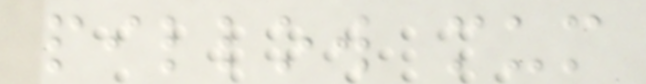pillow mum
